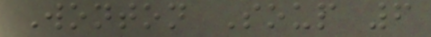Wonton Soup 6
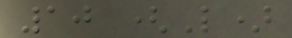10 (L)
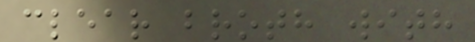clear broth with
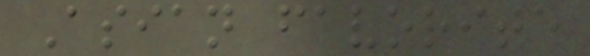Asian favorite
